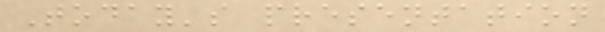Today's presentation
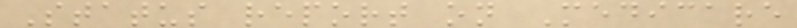Status report on Medicare
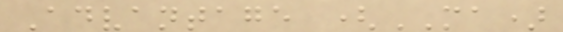Advantage (MA)
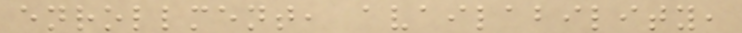enrollment, availability,
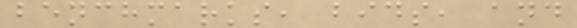benchmarks, bids, and
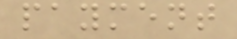payment
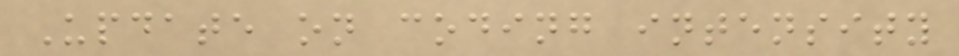Update on coding intensity
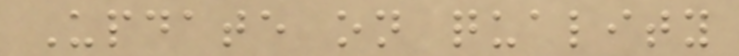Update on quality
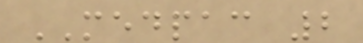MEDPAC 2
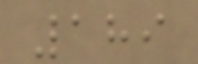189
